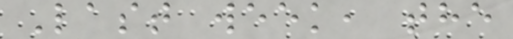Last week, the
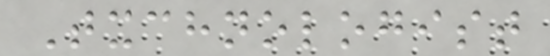Txchnologist
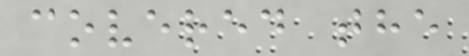covered the
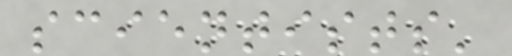scientists'
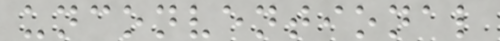unconventional
